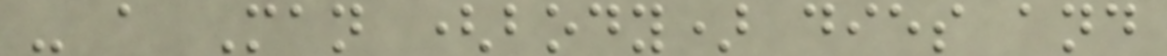- a Man (body) dies and
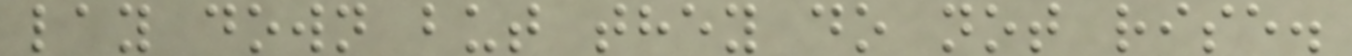lay down but they do not rise.
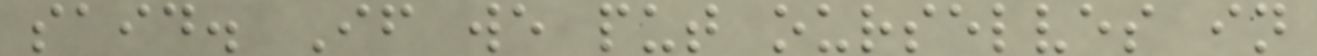said. If we put ourselves in
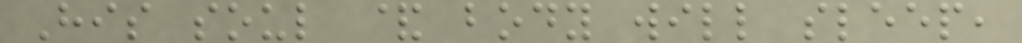His soul & body will sleep,
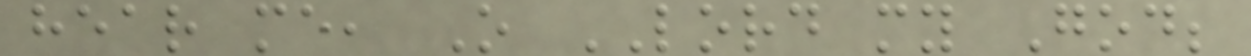hear me, O LORD my God;
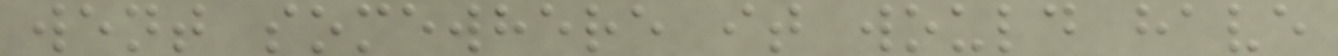went somewhere it would have
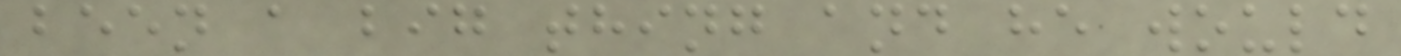been a big thing and he would
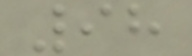98
